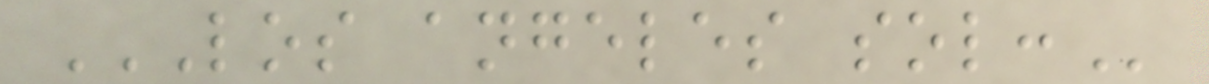LOS ANGELES SOL:
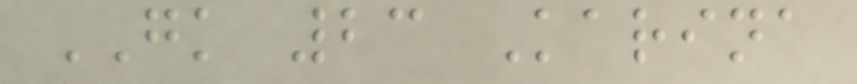GK 23 Karina
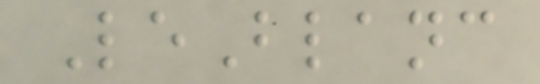LeBlanc
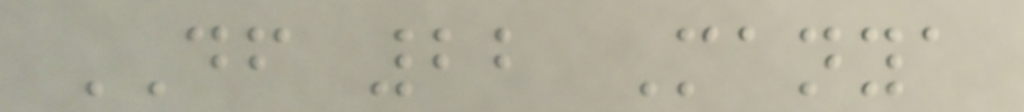DF 22 Manya
